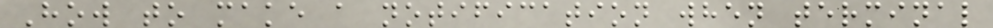How to make a notification when terminal
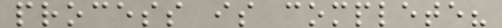process is complete?
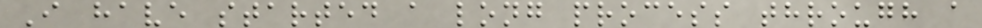I have started a long process through a
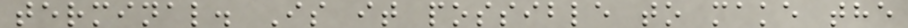terminal. Is it possible to make the
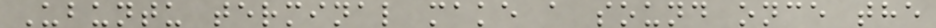Ubuntu terminal make a sound once the
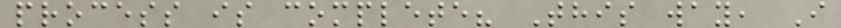process is complete? This way, I
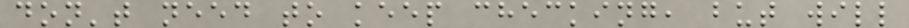don't need to keep checking, but will
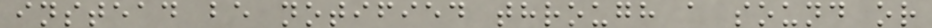instead be notified through a sound or
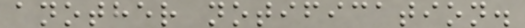another notification.
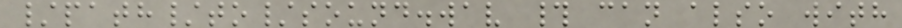/path/to/sound.wav # can also with
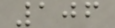106
